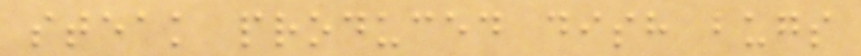steak produced dish bugs
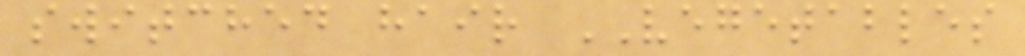switched hair VEGETABLES
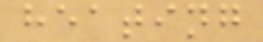heating
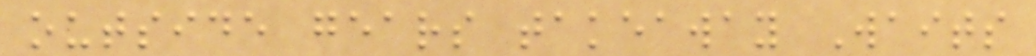outside gears takeaway Waits
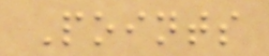Points
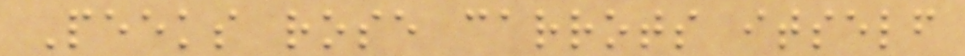Peeks rose carrots itself
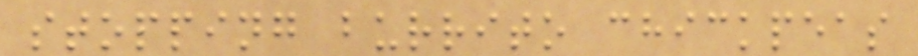stopping burrito chickpeas
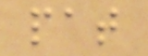pat
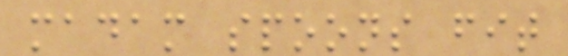madam spoons fit
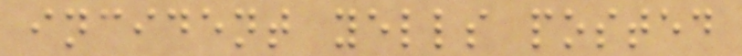incident yells posted
